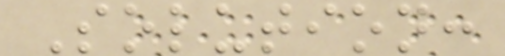Solution:
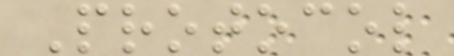Protocol
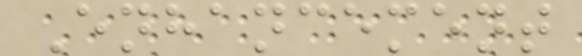Enhancement
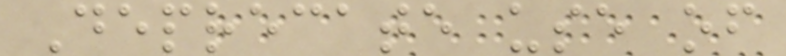Deprecate use of
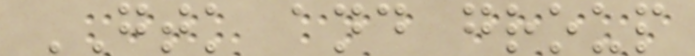GTK and group
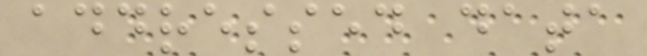addressed data
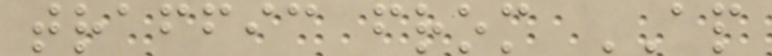traffic from AP
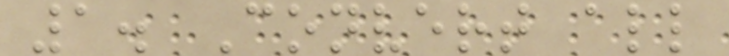1. Convert all
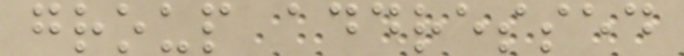group addressed
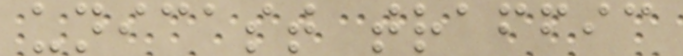unicast traffic
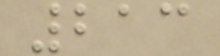213
